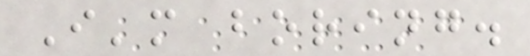I'm boring.
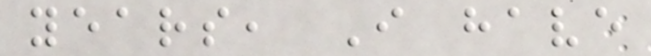years, I have
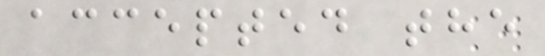accepted the
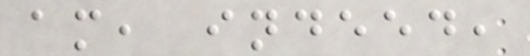am, indeed,
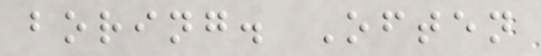boring. Often
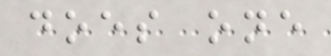does one
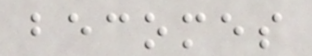becomes
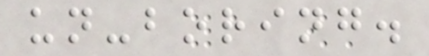un-boring.
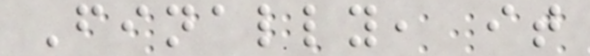Finally, it
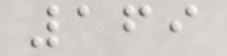169
